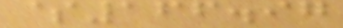$166.97
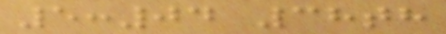5:04 38th
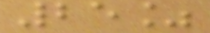25%
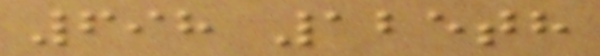698 125th
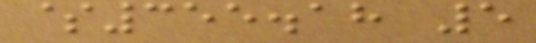$355.18 5
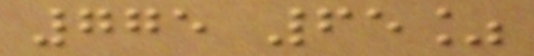775 65%
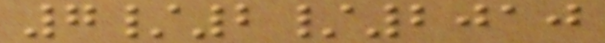7/2/2010
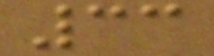33
